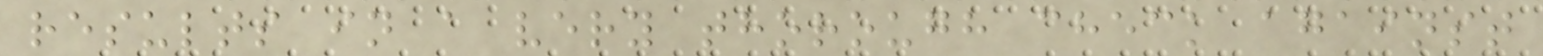results in a very thorough check against
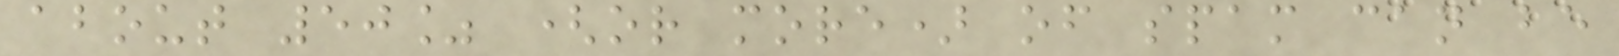about 50% (or more) of spam can be
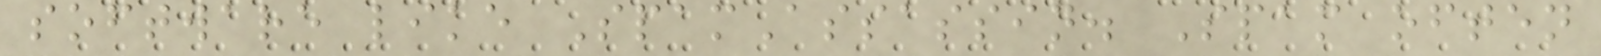software like SpamAssassin. Spam often
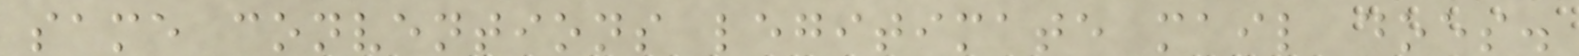same conventions legitimate mail does.
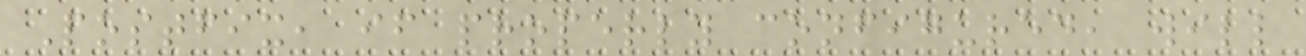Postfix, if properly configured, will
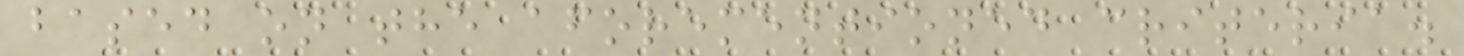based on the aforementioned criteria.
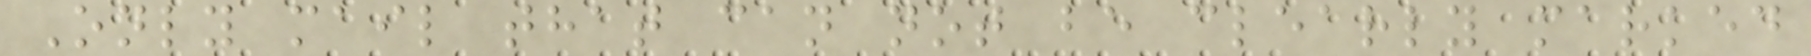Only mail that can not be clearly marked
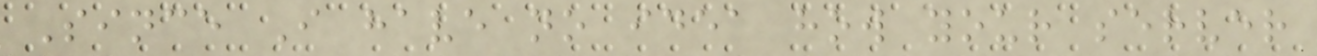Since I have no idea how your server
